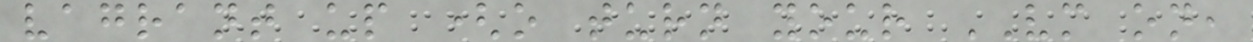vagrant up (o turn your VM on,
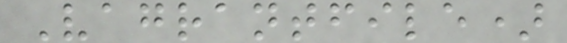Vagrantfile)
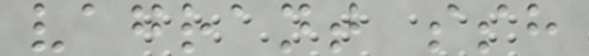vagrant ssh
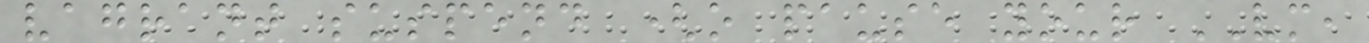vagrant suspend (o pause your VM,
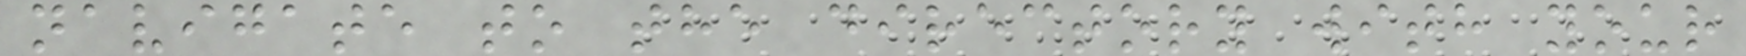navigate to the directory with your
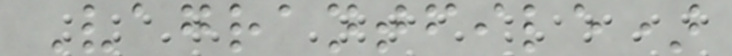Vagrantfile)
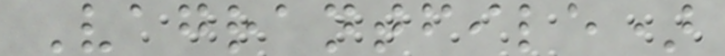Vagrantfile)
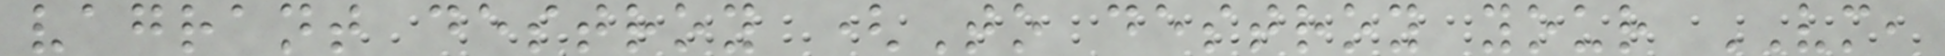vagrant destroy (To destroy your VM,
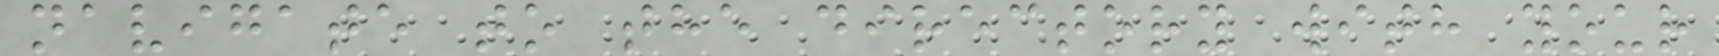navigate to the directory with your
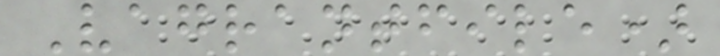Vagrantfile)
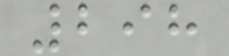298
